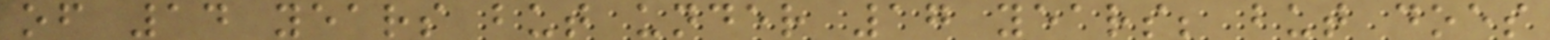of 14 years but under 17 years; but does
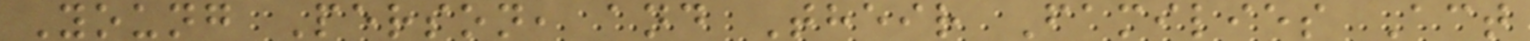Young Person, and Their Families Act
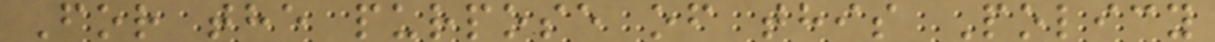For the purpose of this Policy
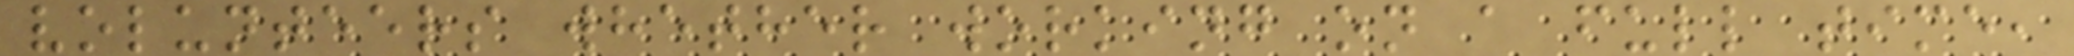volunteers whether working on a full time,
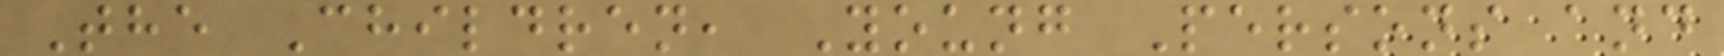The Children, Young Persons and
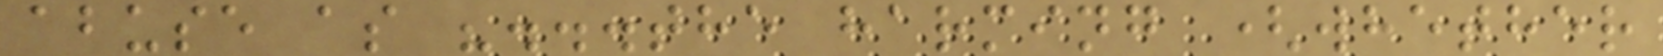abuse as "...the harming (whether
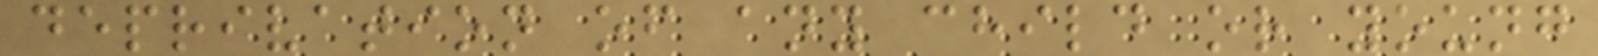deprivation of any child or young
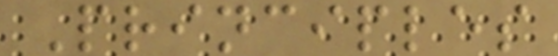Principles
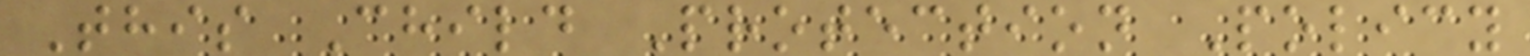This Child Protection Policy
